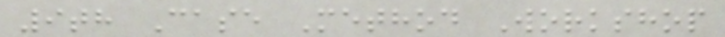9th Case Method Workshop
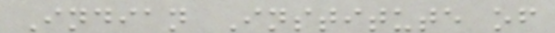Indian Institute of
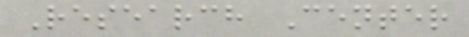Research Center
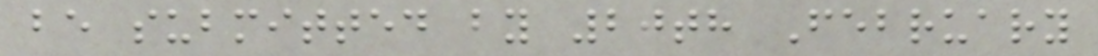be submitted by 20th February
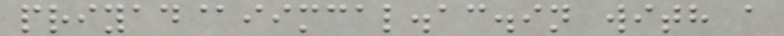priyad@iimcal.ac.in with a
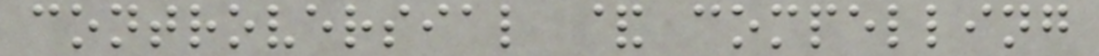controversial & compelling
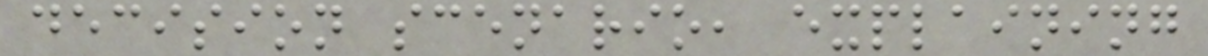decision scenario, explaining
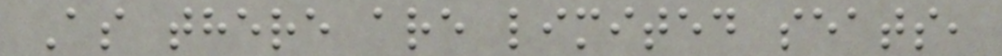As there are limited seats,
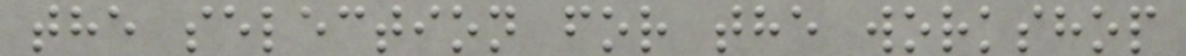the selection for the workshop
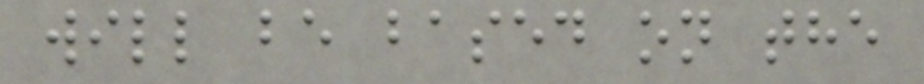will be based on the
